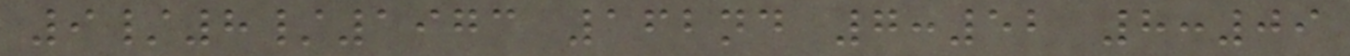9/8/1973 162nd 7:52 8:09
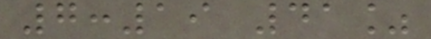7:19 41%
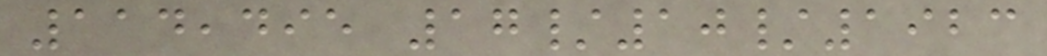114,495 17/10/1923
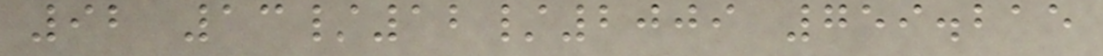92 13/12/2009 759.215
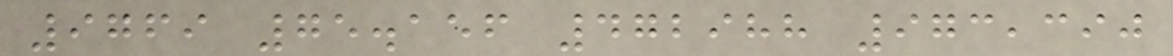9769 75.156 472988 973,390
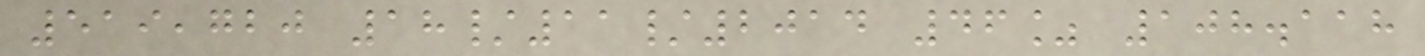519,720 18/11/2014 46% 108.118
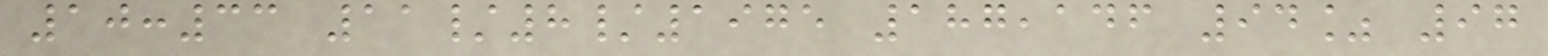10:33 11/8/1975 187,146 94% 97
